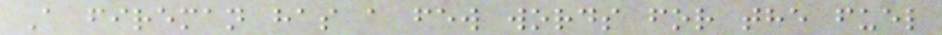A fireman has a few words for the fuel
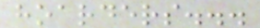hoarders...
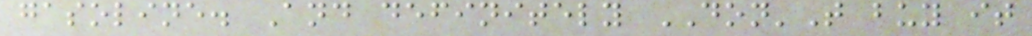gasoline. And definitely DON'T buy it
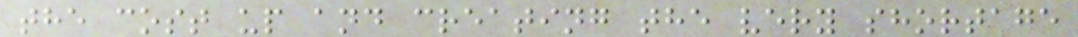the cost up and creating the very shortage
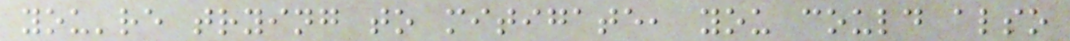you're trying to mitigate, you could also
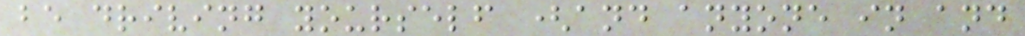be driving yourself (and anyone in and
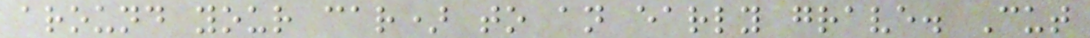around your car) to an early grave. Cut
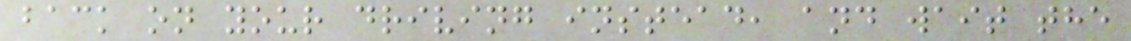back on your driving instead, and wait the
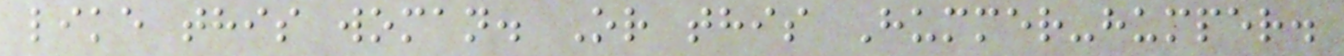like this woman. Or this Hummer-humper.
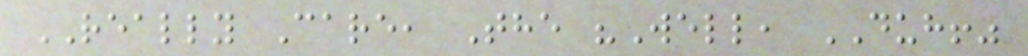REALLY Care, The "Well, DUH!"
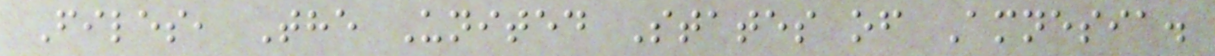Files, The United States of Amnesia.
